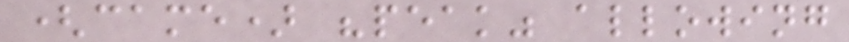(came) "peak" allowing
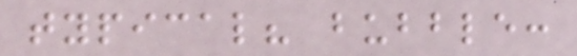typical? bubble:
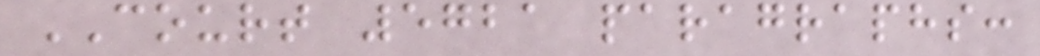COURT 5721 paragraphs:
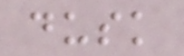dusk
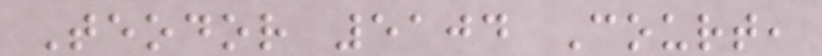Teodor 5104 Court,
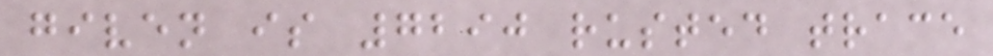given is 7290 rusted trace
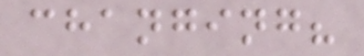changing?
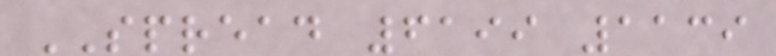SPREAD 6199 1139
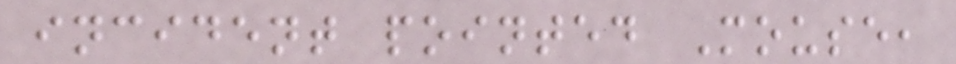incident pointed Mouse,
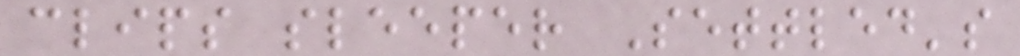clips sleeper Settled's
